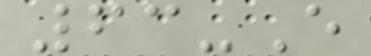63-E
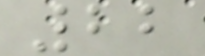22
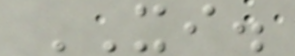XI.
